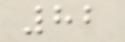82
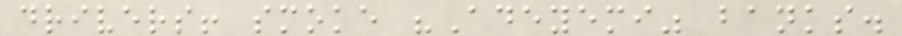drivers! smoke "Adeyemi" banks.
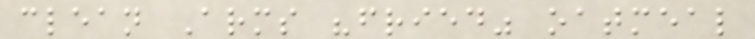clean Arms "fried" oatmeal
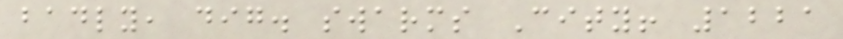badly, dig. swarms City! 1221
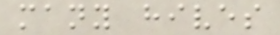many hives
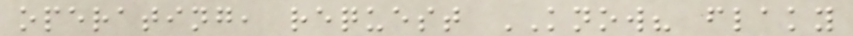operating, request KNOW? flaky
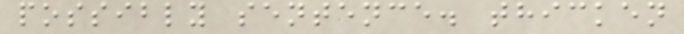possibly sentence. thicken
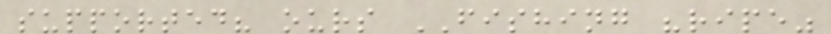supported? ours FISHING "ripe"
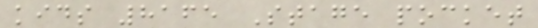kids 8165 Stage pocket
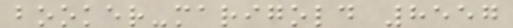booker-marigold 8557
